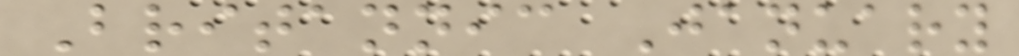Britannic January
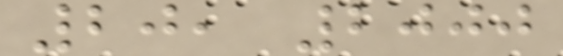20, 2000
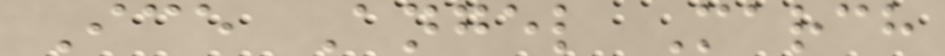Ice Angel March
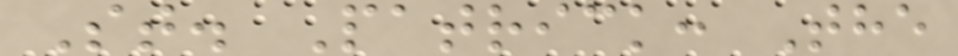St. Patrick: The
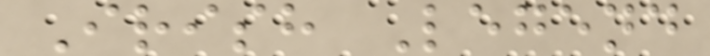Irish Legend
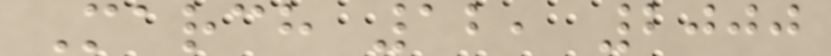March 12, 2000
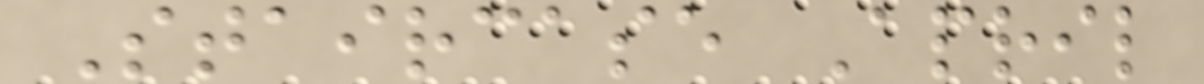Staircase April
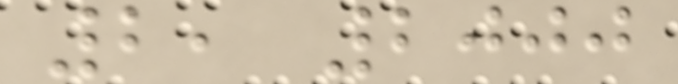2, 2000
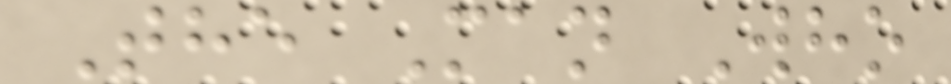The Man Who
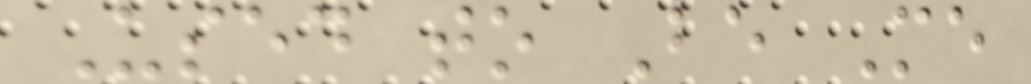Used to Be Me
